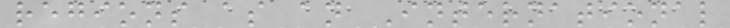regions as an International
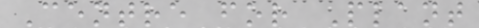Centre for Plant
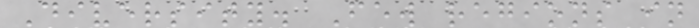Diversity. Few regions in
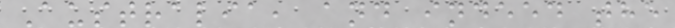Australia, and indeed the
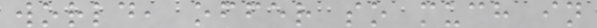world, offer so much in
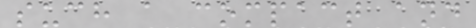such a compact and
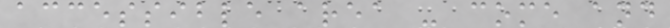accessible area - come and
